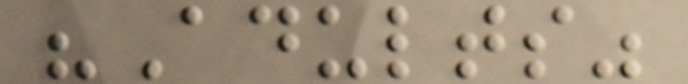"Adults"
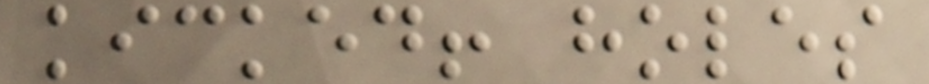kicked! holes
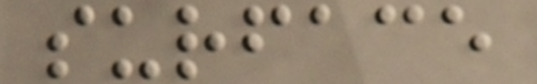surface
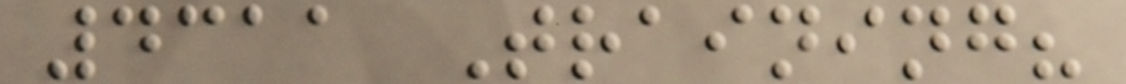4311 Training?
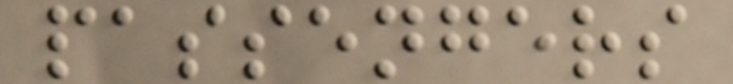passengers
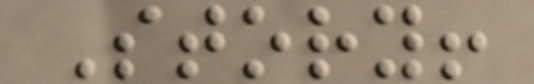Story!
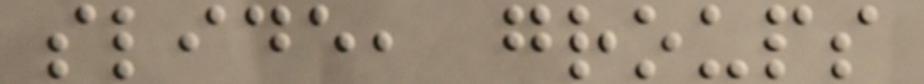slide, groups
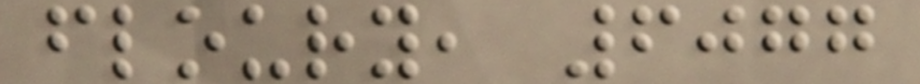floury, 6077
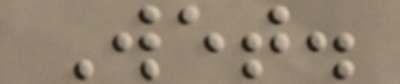Wet.
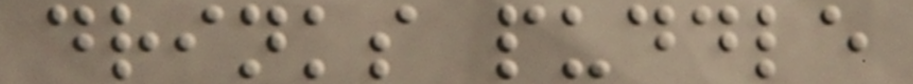drinks puddle
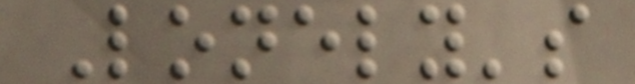Lonely's
